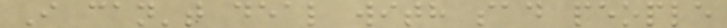I can't deal with sad people
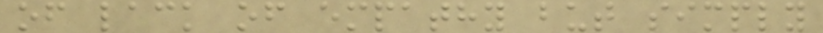of lack of empathy but simply
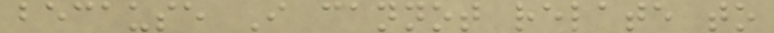because I cannot relate to
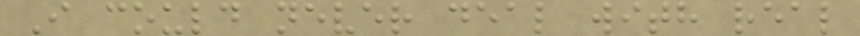I could never deal with real
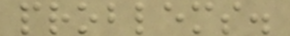problems.
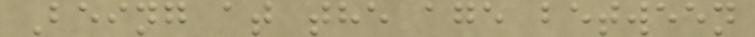Being at the age between
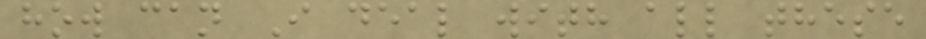how can I deal with all these
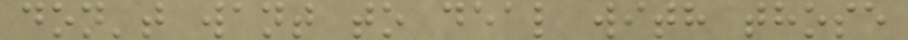don't want to deal with those
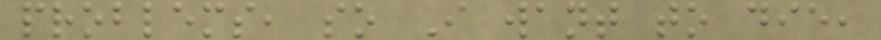problems, so I want to die,
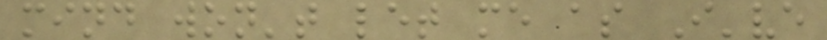mind won't let me as I've
